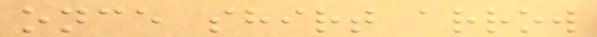once shirt arrow
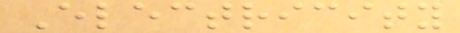Electricity
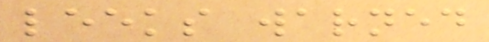leeks warned
